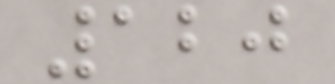120
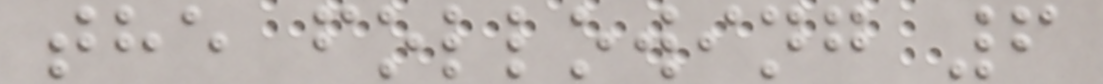the following 6
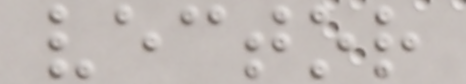vector
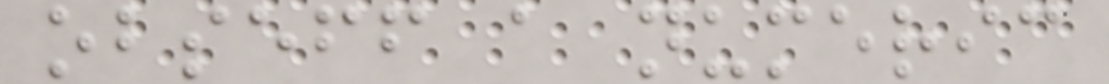obseff a numeric
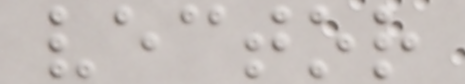vector
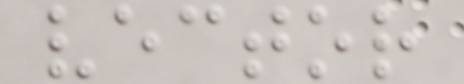vector
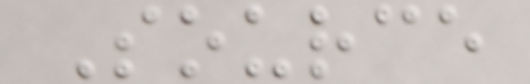Source
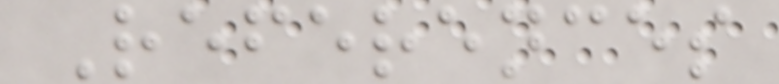References
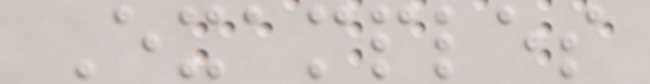Examples
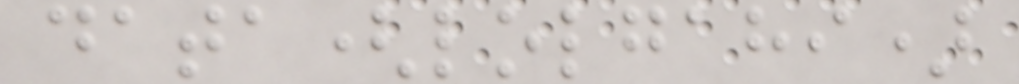data(lolgahi)
